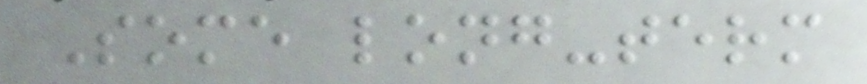Some long-term
